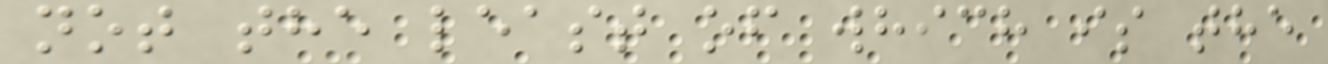not the least of which is the
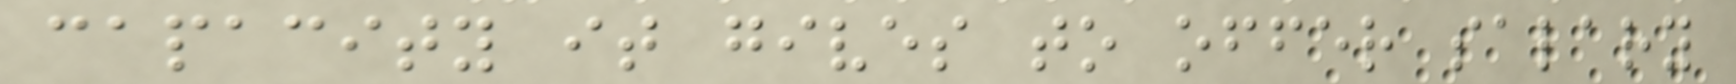capacity it gives to offer salary
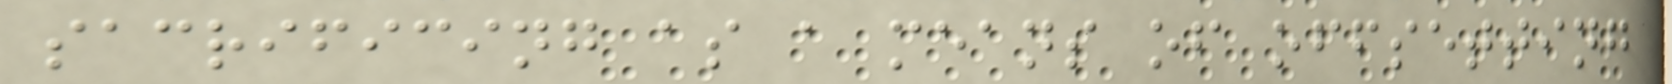sacrificing as a means of offsetting
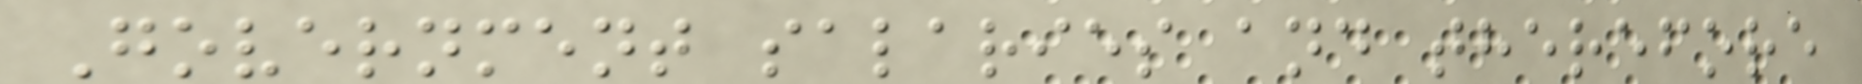Government salaries and therefore
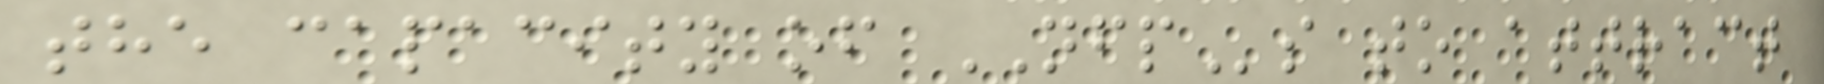the capacity of NFPs to attract
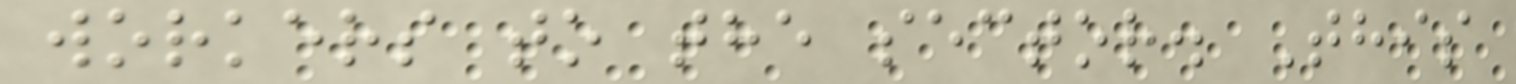workers to the sector. This
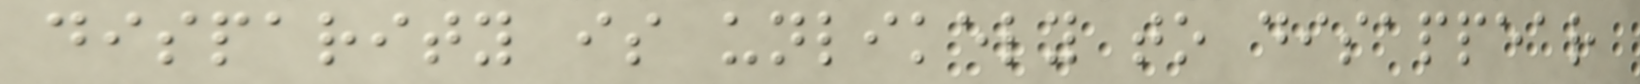disparity is unlikely to disappear
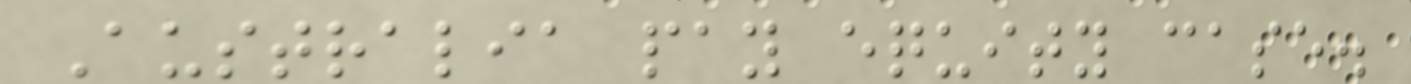Australia pay equity case.
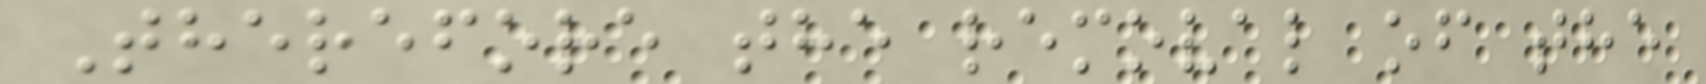Therefore the removal of the
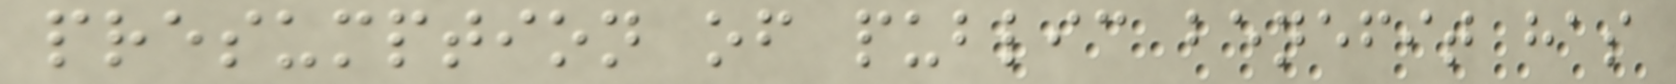presumption of public benefit has
